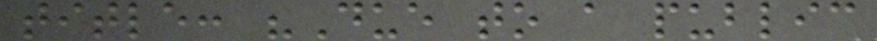title: "Due to a public
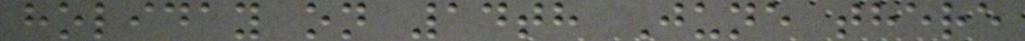holiday on 14th June there
